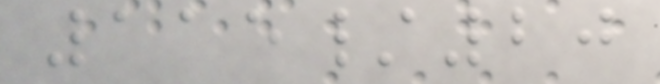115/20
